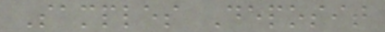Samples Deposit
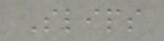Slips
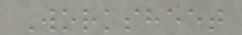Worksheet
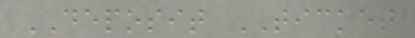DEPOSIT TICKET
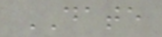DATE
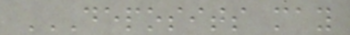DEPOSITS MAY
